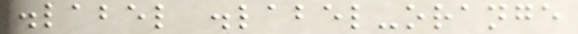.label .label-orange
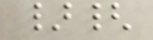}{
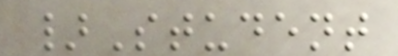}Student
